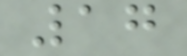17
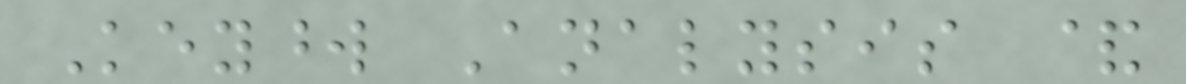Keyword Analysis &
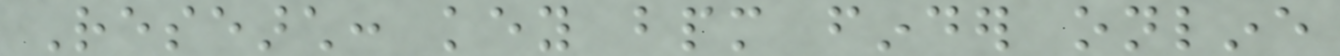Research: key bpm finder online
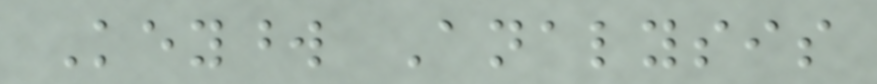Keyword Analysis
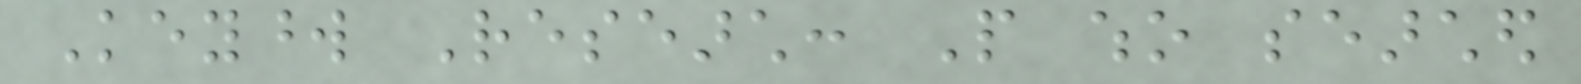Keyword Research: People who searched
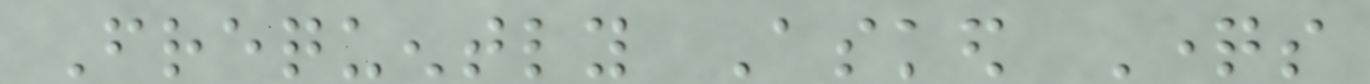Frequently Asked Questions
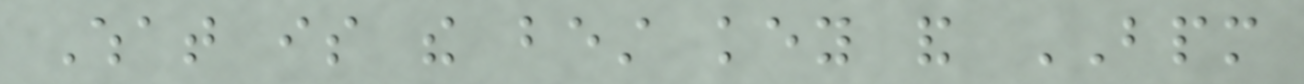What is the best key and BPM
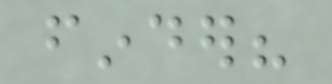finder?
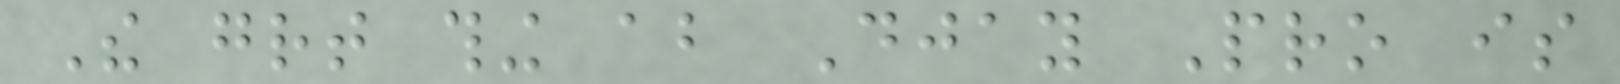The great thing about Djay Pro is
